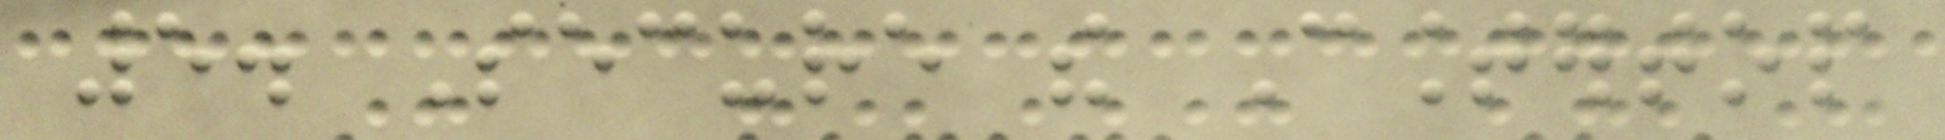5. Secure the Countertop
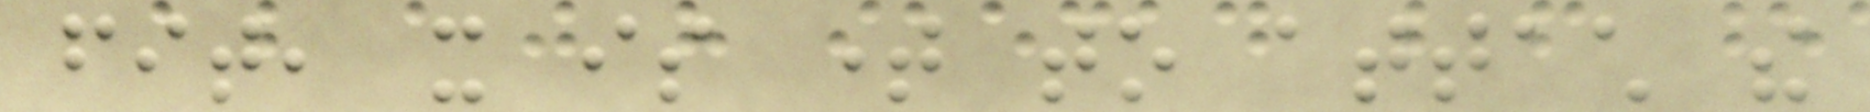fit, it is time to attach the
